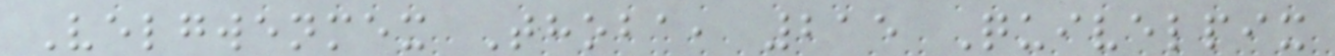Velgwenmex Thoba, 215 Quivelpix
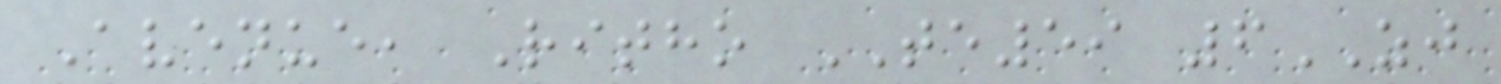Avenue, Ritho TE59 6ZJ
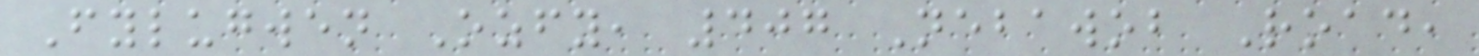Fylugwen Ozfy, 407 Nebawob Road,
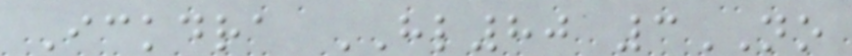Ickdra HL80 3NO
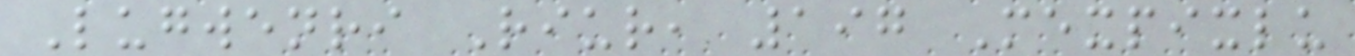Lugwenri Riur, 197 Mexpixlu
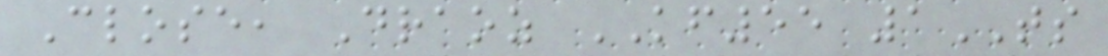Close, Draoz KF55 1TS
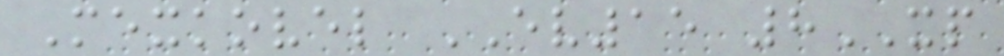Mexkovel EV15 8XP
